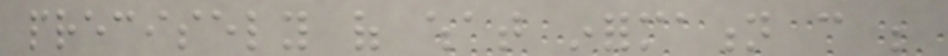precisely of what information can be
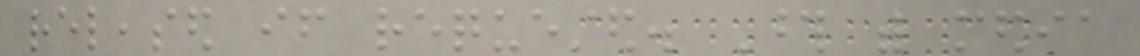released if requested. Those with media
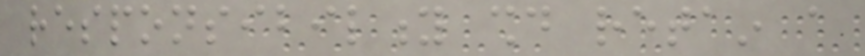responsibility should retain a
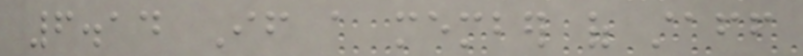6.14 If a member of staff
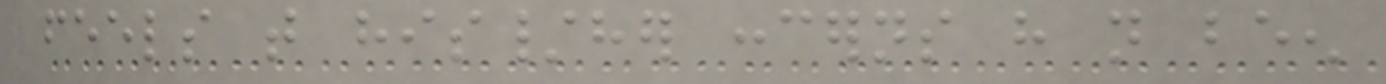feels that his/her concerns have not been
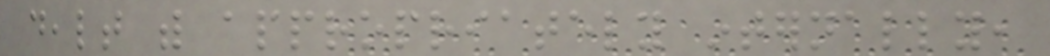dealt with appropriately internally,
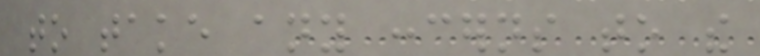to take any concerns to the
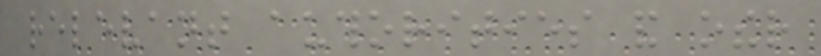relevant authorities and other
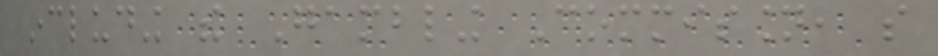including the Gambling Commission, so
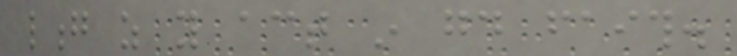long as you act in good faith.
